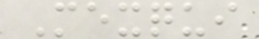Mexqui
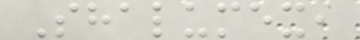Shalumex,
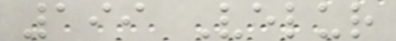199 Velur
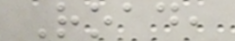Road,
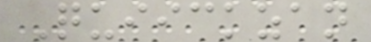Quiickzan
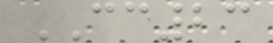CC23
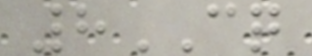8CQ
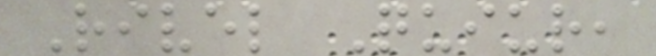Rivel Quiur,
